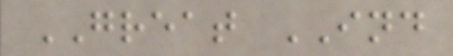GREAT IND
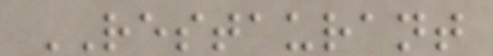RESTAURANT
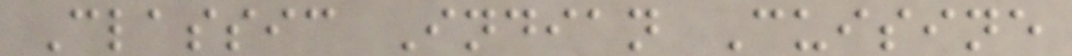Classic Indian Cuisine
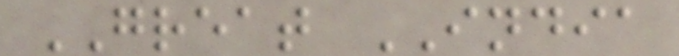GREAT INDIA
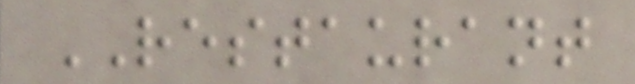RESTAURANT
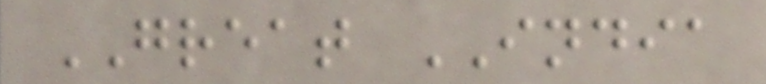GREAT INDIA
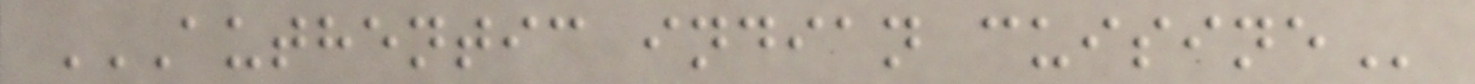AUTHENTIC INDIAN CUISINE
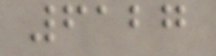6127
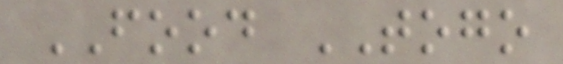FOOD TOGO
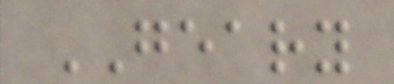GEARY
